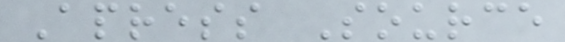Apress Source
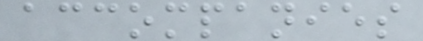accompanies
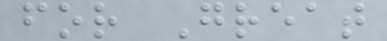for Great
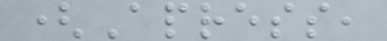(Apress,
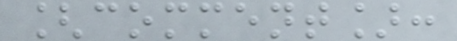[comment]:
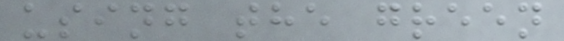using the green
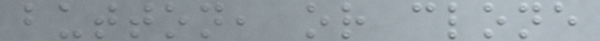button, or clone
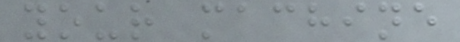your machine
